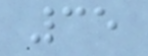35
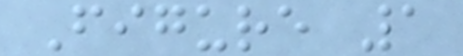Figure 1
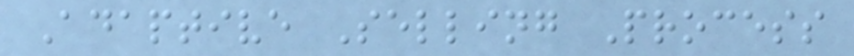Adaptive Selling Process
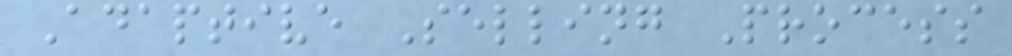Adaptive Selling Process
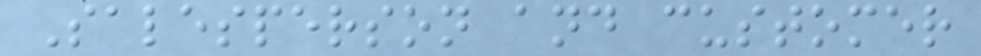Salesperson and customer
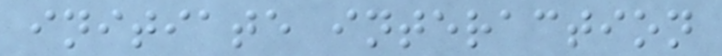initiate interaction
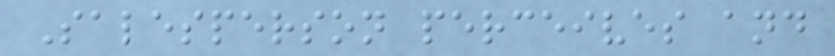Salesperson perceives and
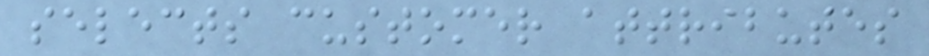selects customer attributes
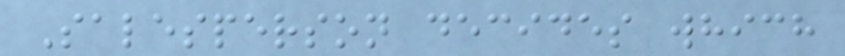Salesperson decides which
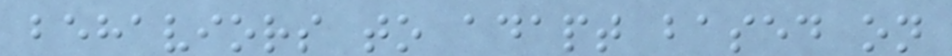behaviors to adapt based on
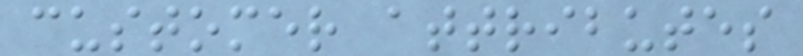customer attributes
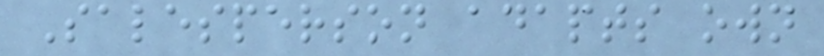Salesperson adapts own
